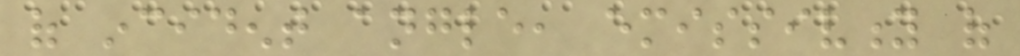of incident angle, emissivity of
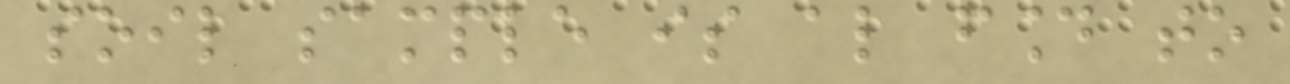soil sample is also found to
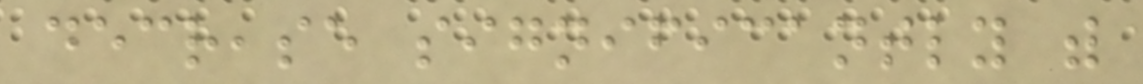decrease significantly with
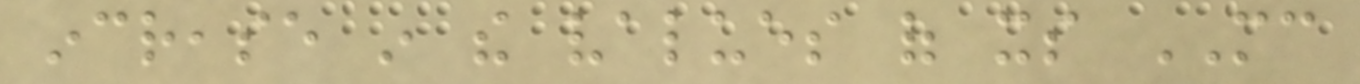increase in the values of its MC
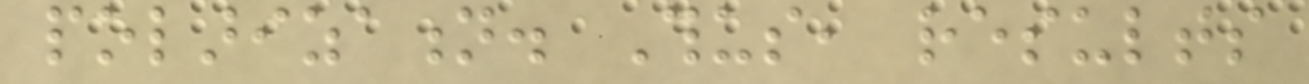polarization. Thus, results
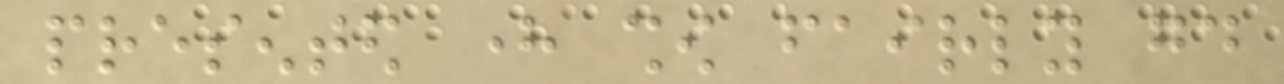presented here show fairly good
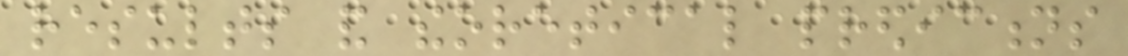results and theoretical predictions
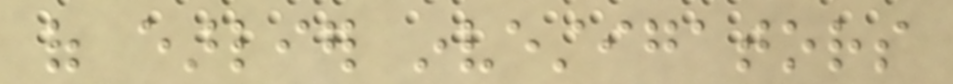of earlier investigators
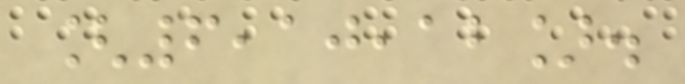[6,10,12].
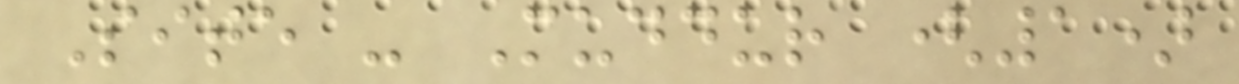Site - Muddur (1)
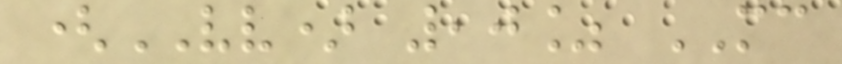(VV) ,0% MC
